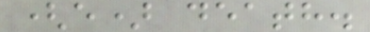(e) death.
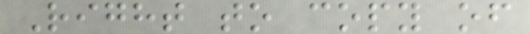Right to copy of
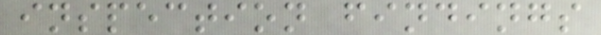inspection findings
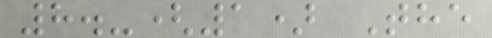8.-(1) The
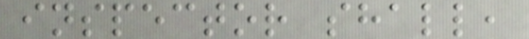inspector shall,
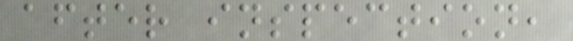after inspection,
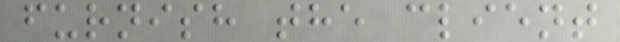furnish the client
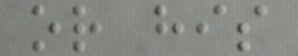or his
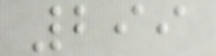299
